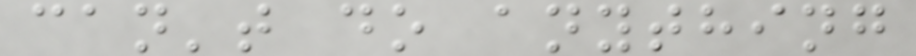can't do anything
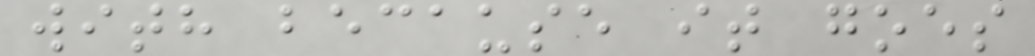with because it goes
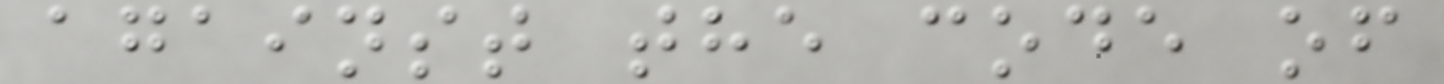against the code of
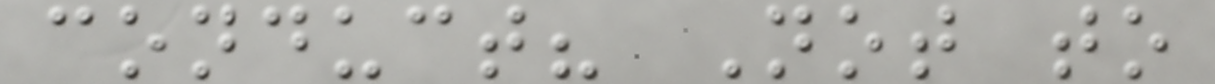conduct? Not to
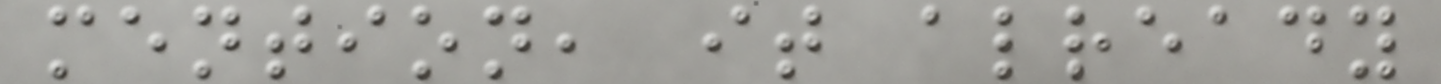mention, it already
